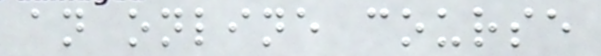an online course
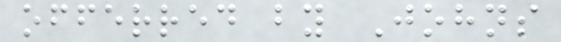offerred by Johns
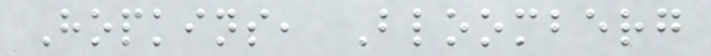Hopkins, Bloomberg
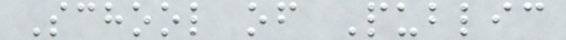School of Public
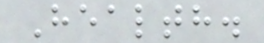Health.
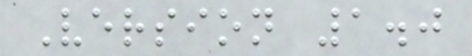Version 1.0
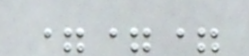===
